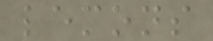lemons
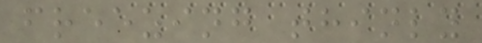freezing thinly
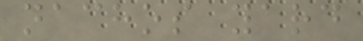nachos yard
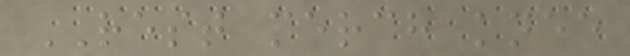REST merch knee
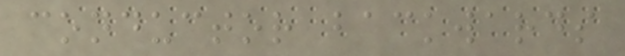conductor backwards
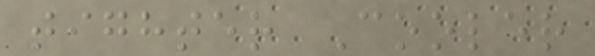tighter Cooler
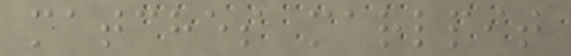matches marlpit
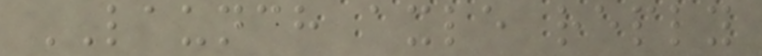LAUNCH axle reply
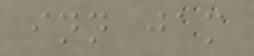inn jam
